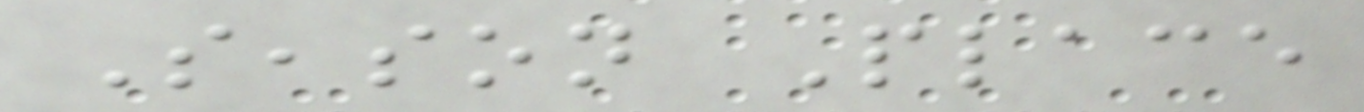Season Place
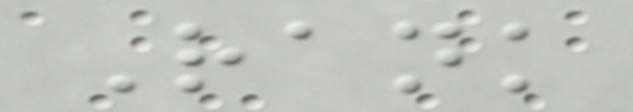Rank
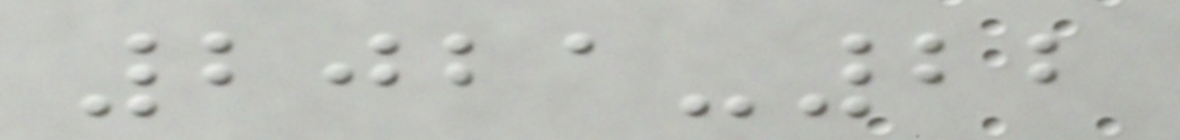2021-22
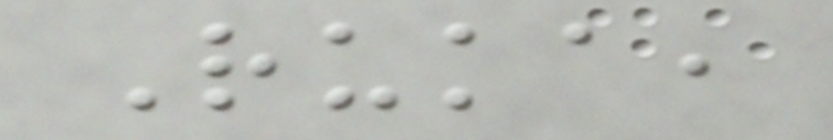Ruka,
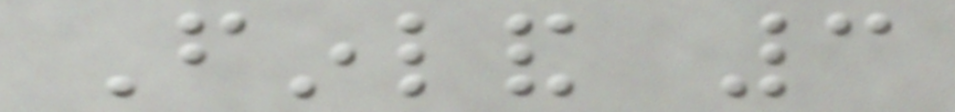Finland 3
